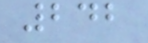242
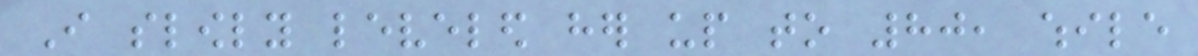I slowly leveled her up to 80, while
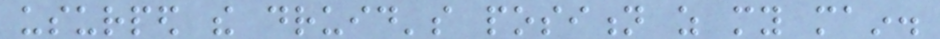usurped the druid's position as my main.
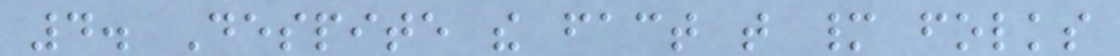4. Despite the fact that many folks
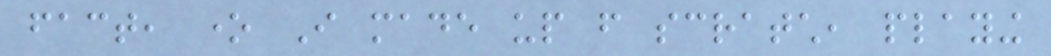fact, one I made up from scratch, playing
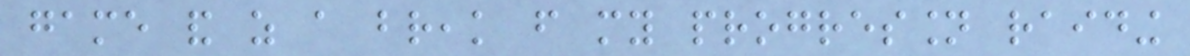game and as a break from my progression raiding
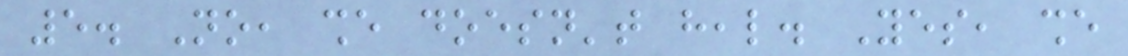5. No, she doesn't heal. Yes, she
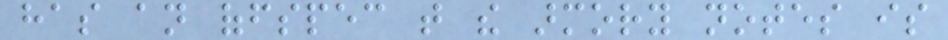has an offspec that the armory notes is
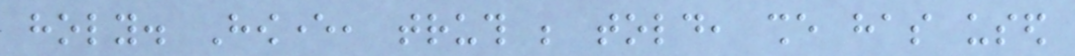holy. However, truth be told, she has used
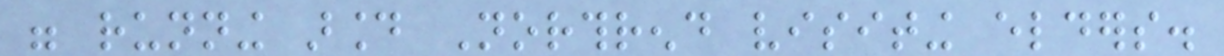were running around Northrend visiting elders.
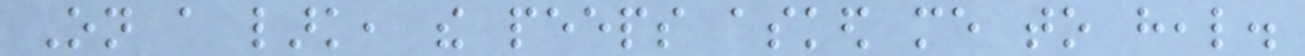On a lark, the peeps asked me to heal.
